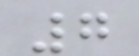7
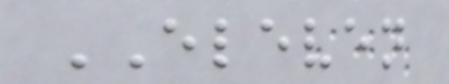ELEVEN
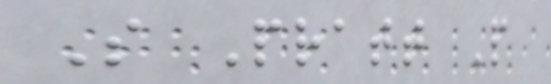S Pratt P
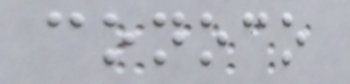conoco
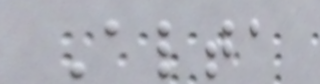Alta
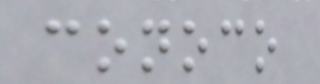conoco
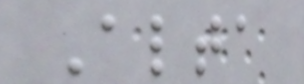Alta
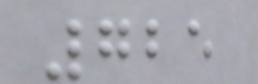725
